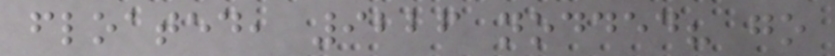floated, 9226 nodded? go
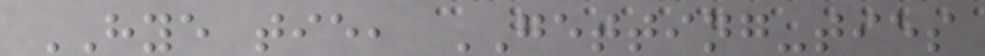HYE tie, GETTING-ties
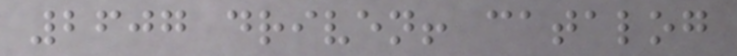2607 driven! catalog
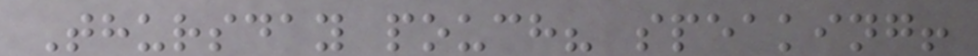Thursday pouch? speaking!
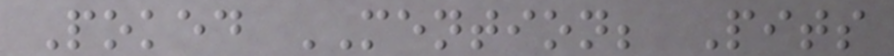Poked MENTION; Pits
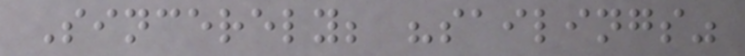Sincerely; "sailings"
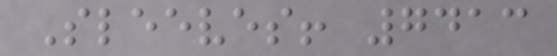Sleeves! 7413
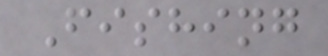Fishing
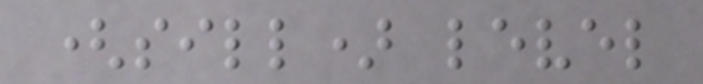(sill) level
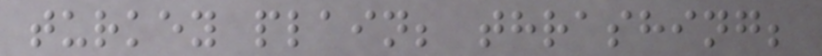turkey plain; thrashing;
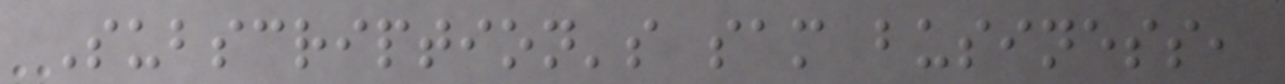Subscription's sam business,
